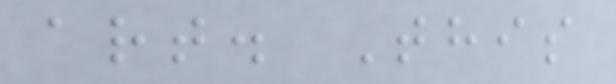art. This
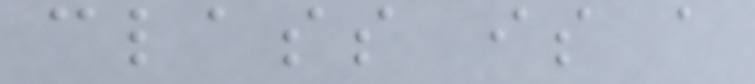class is a
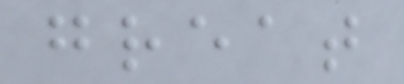great
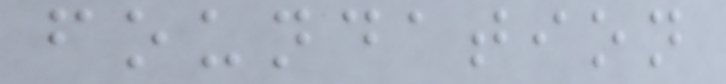foundation
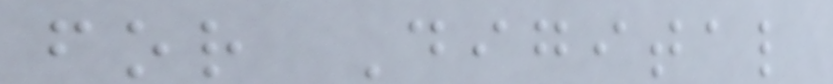for Digital
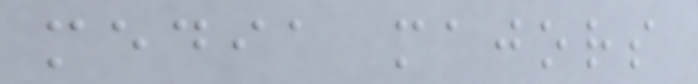media majors
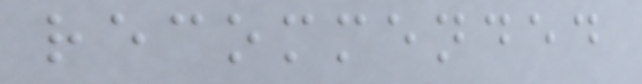recommended
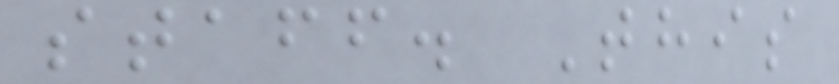staff. This
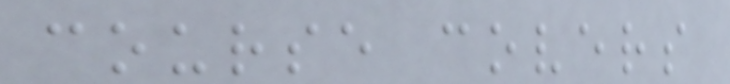course covers
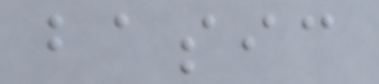basic
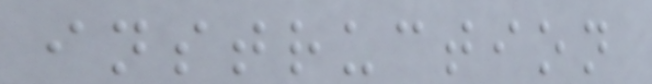instruction
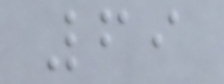69
